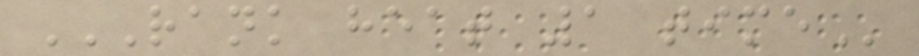RANK HEAT 1 TIME
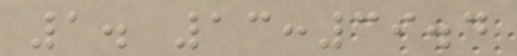1. 13:39.4
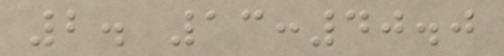2. 13:40.0
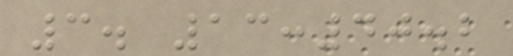3. 13:40.2
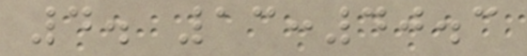4. 13:40.3
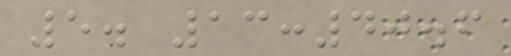5. 13:40.6
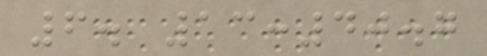6. 13:40.7
